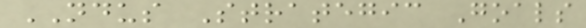NDUS Strategic Goals
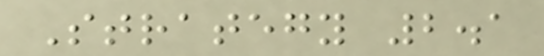Strategy 2.1
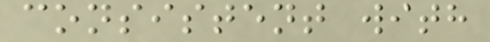consistent with
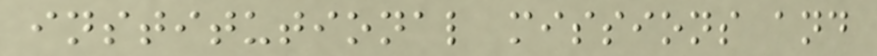institutional missions and
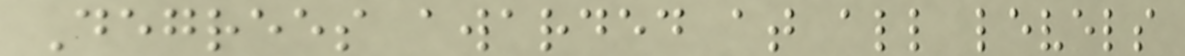Degrees awarded at all levels
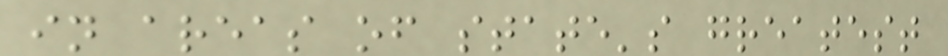in areas of state's greatest
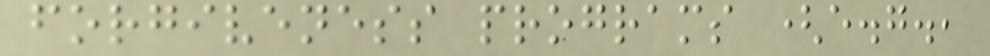forgiveness programs (e.g.,
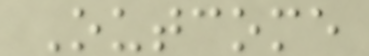Outcome
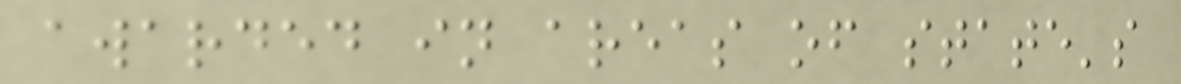awarded in areas of state's
